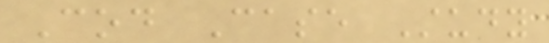Cod Case Study
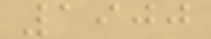1900
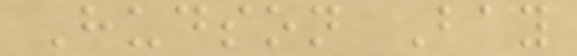Hudson Bay
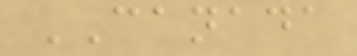CANADA
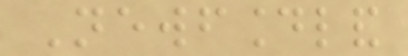Newfoundland
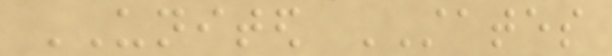UNITED STATES
